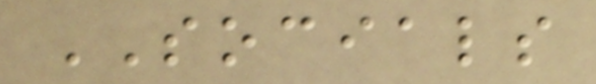SOCIALS
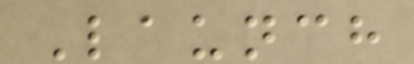Launch
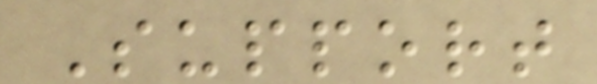Support
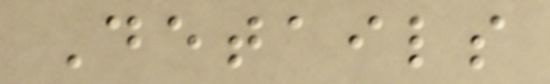Details
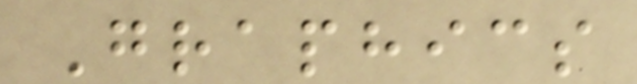Graphics
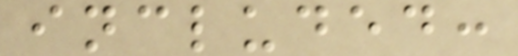included:
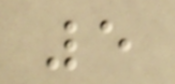5
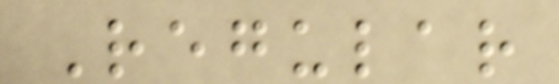Regular
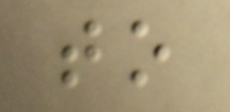to
